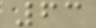63
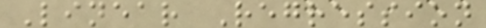Linear Regression
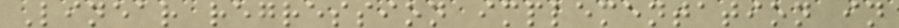Linear regression implementation in
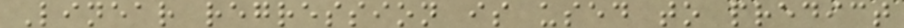Linear regression is used to predict
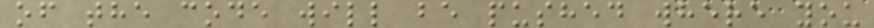of the code will be pushed where you
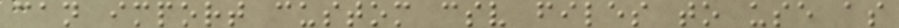can import custom csv files to use as
